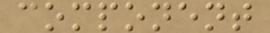component
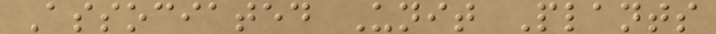Associated Unit Plants
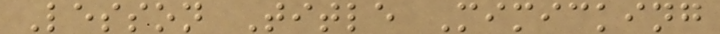Lesson Title Mimicking
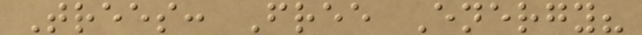Trees: Free Energy?
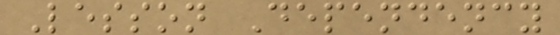Lesson Dependency
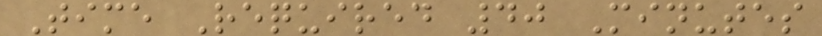Time Required 40 Minutes
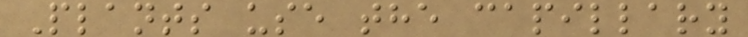Plants use the capillary
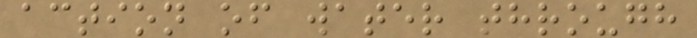action of water through
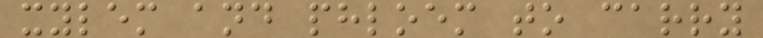xylem and phloem to carry
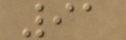91
